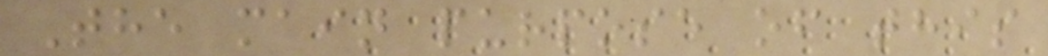The main purpose of this
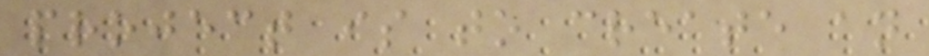project is to create an
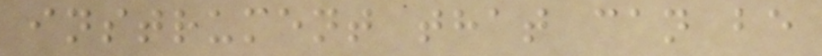instrument that can be
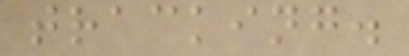tracking.
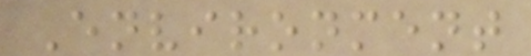Environment
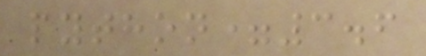python=3.6
